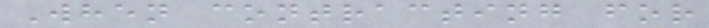When contracting for
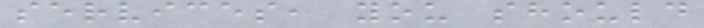services, you should
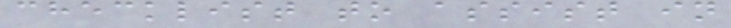checklist to assist in
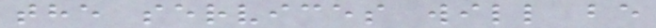the services will be
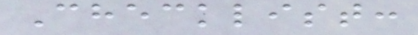Checklist:
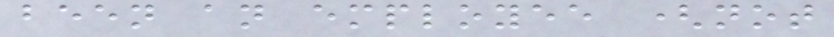been an employee (not
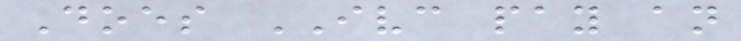Does IVC pay an
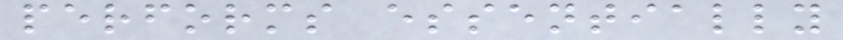performs essentially
